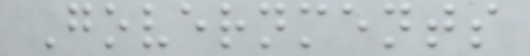Governments
